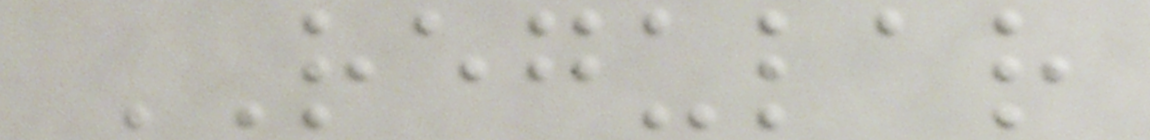REGULAR
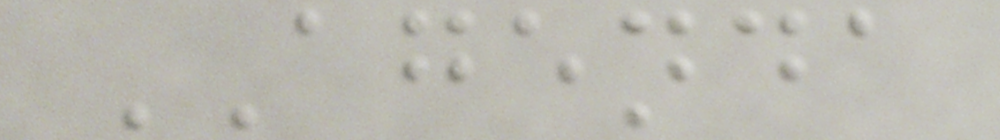AGENDA
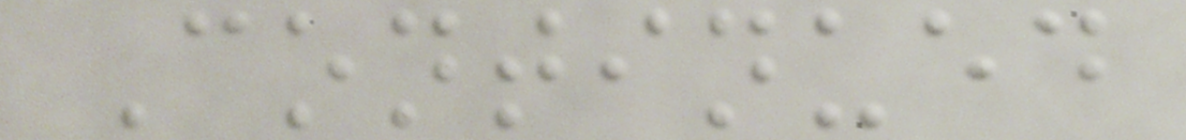Continued
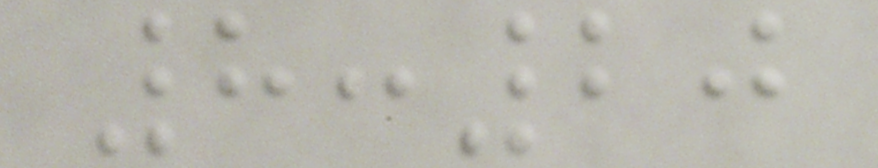8:20
